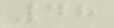48
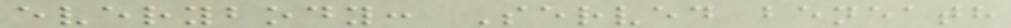everybody: Served beneath
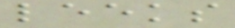leeks
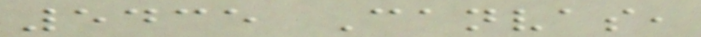5435 Canvas,
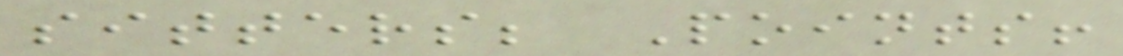sitters; Points!
